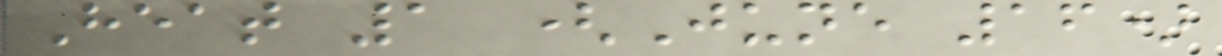Heat 1 (June 16)
